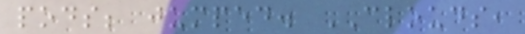pods; jumped. CLOUDS,
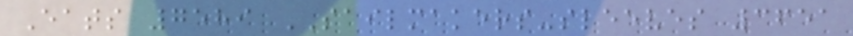Eats 7589 SAILMAKERS-sleeves 3651
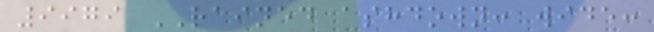9979 RAINED ashdown: wide:
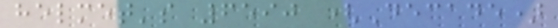helmet's 6590 (Decade)
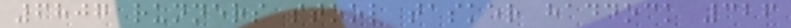6807 runners stool tasker haddock 326
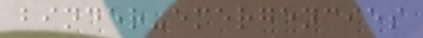binder-emergencies
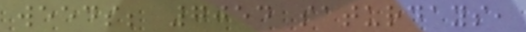weeds; 7054 saturdays,
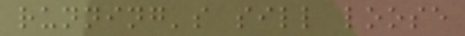running's sill loose
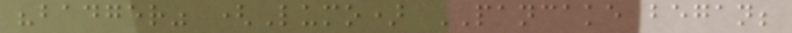"badger" (Lumo) PANCAKE began;
